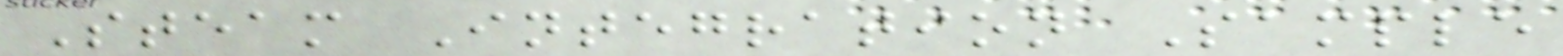Steam Integration Sample
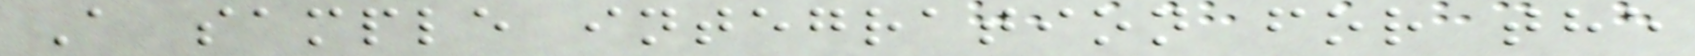A sample integration for the
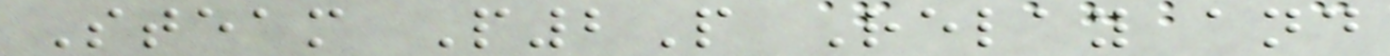Steam P2P Relay and
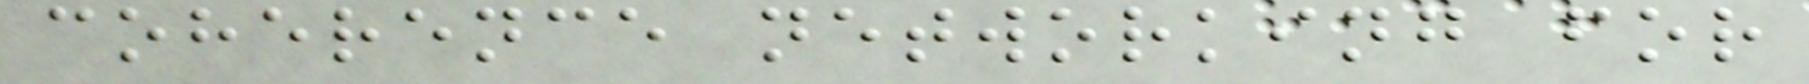coherence networking for
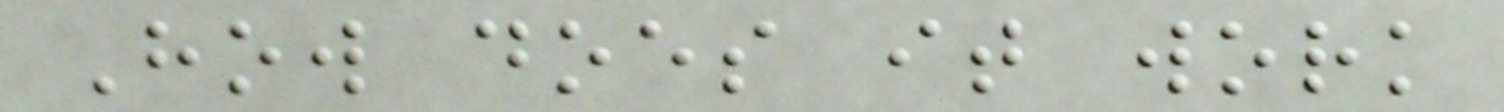How does it work
